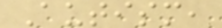Autism,
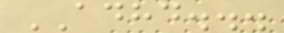ADHD...
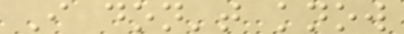I don't know
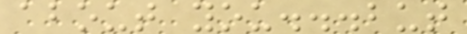about you...but
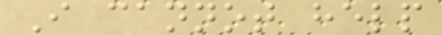I cannot help
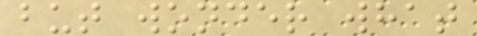but wonder what
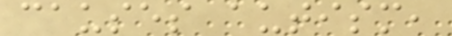causes autism,
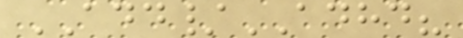ADD/ADHD?
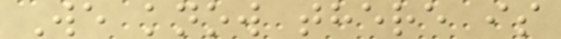We know there is
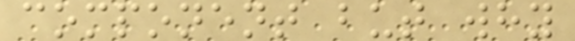component but why
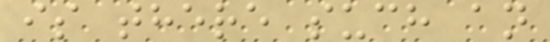is there such an
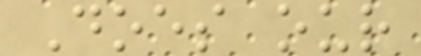Does our
